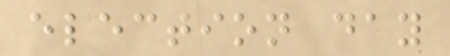election day
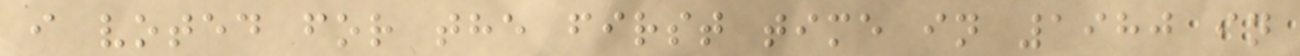i voted for the first time in 1980 in
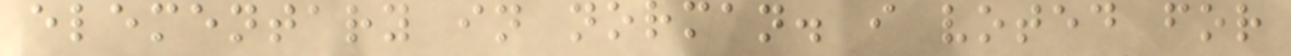elementary in norman. i voted for
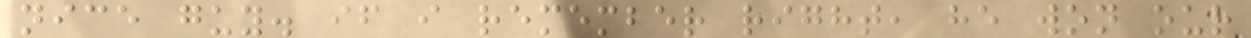nice guy. if i remember right, he won our
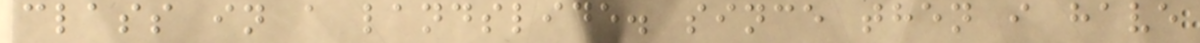class in a landslide. since then i have
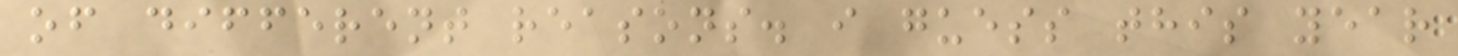of different reasons. i guess this year
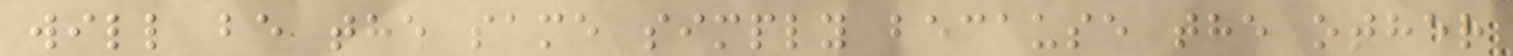will be the same simply because the other
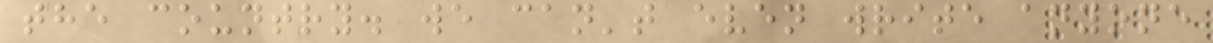the country. we can't even write anyone
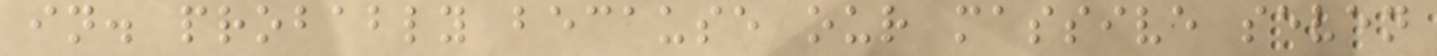in. probably because our massive seven
